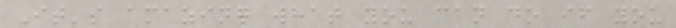It's amazing what you can do if you
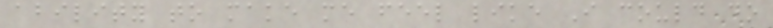ability to make me feel like I could do
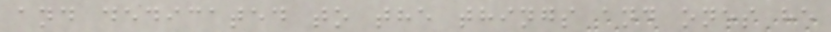and dedicated to the things and ones he
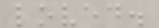loved.
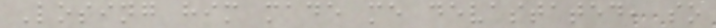Losing him made me devastated, so
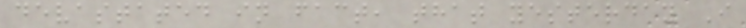devastated in fact, that yesterday I
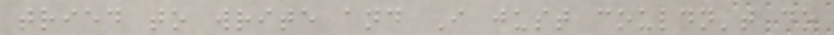tried to write and I just couldn't do
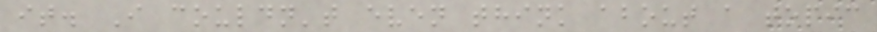it. I couldn't even think about a topic
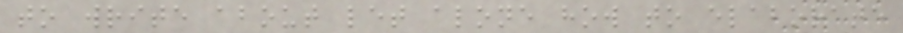to write about let alone how to elaborate
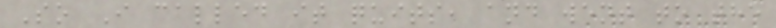So I called it quits, and went to the
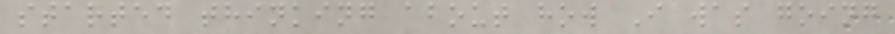started thinking about how I was going
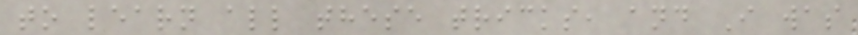to learn all these tricks, and I was
